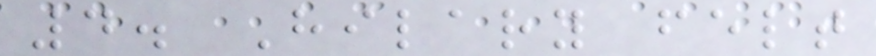4. Hilary felt
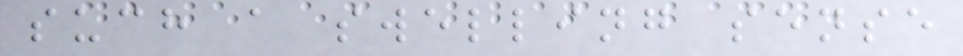such a swelling sense
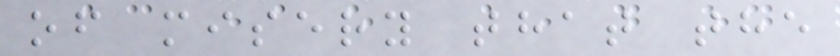of misery that the
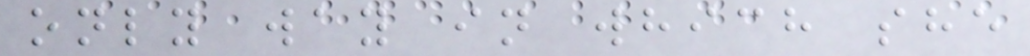only way in which she
